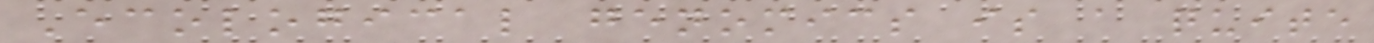Ecological genomics is a quite
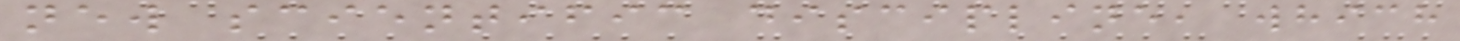new scientific discipline, which
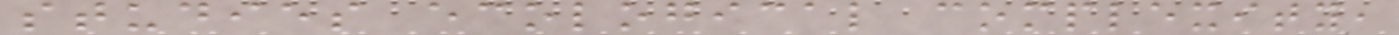studies ecological complexity,
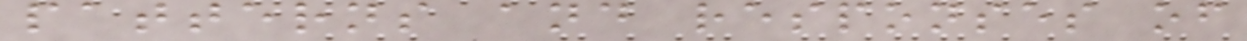patterns and responses of
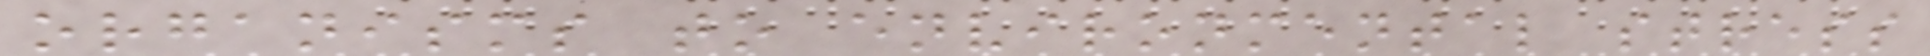organisms to environmental stress
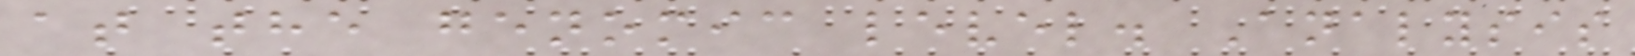at the genomic level. Analysis
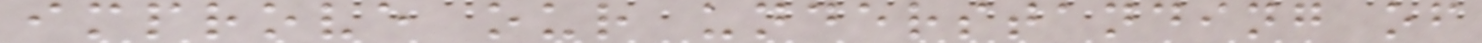improve our understanding of
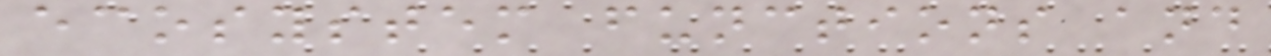ecosystem functions and
